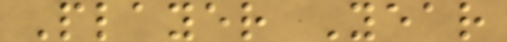Player Year
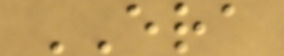ERA
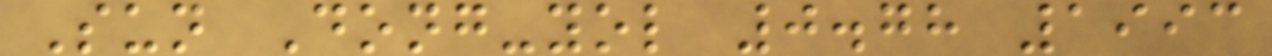Sun Dong-yol 0.78 1993
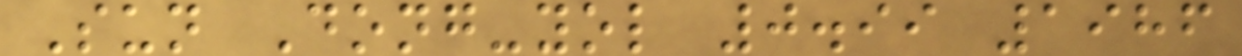Sun Dong-yol 0.99 1986
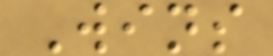Wins
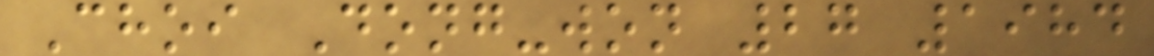Choi Dong-won 27 1984
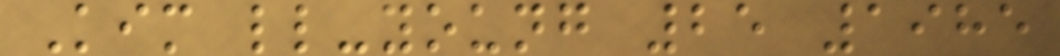Kim ll-young 25 1985
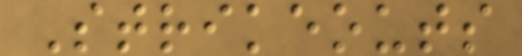Strikeouts
